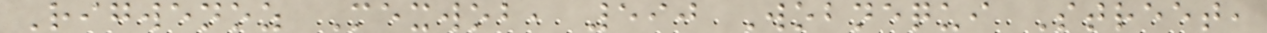Rigwenoz Mexwob, 590 Wobnequi Street,
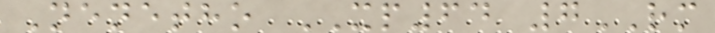Nenetho XP64 7RM
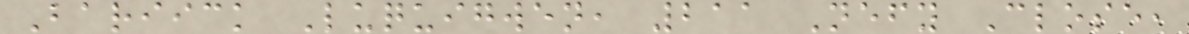Bariick Luquigwen, 211 Nefy Close,
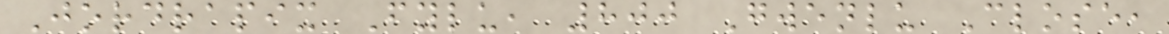Jordrapix Fylu, 800 Gwenlu Close,
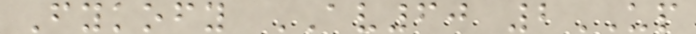Fykofy AV60 2UP
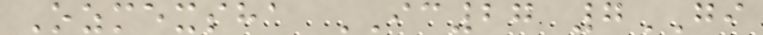Ozmexsha IC27 7GI
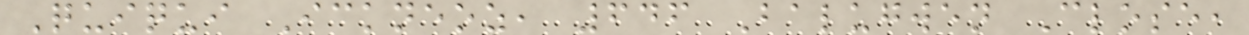Quiqui Ickneoz, 646 Balugwen Close,
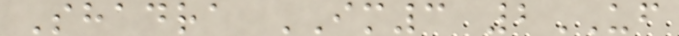Shadra IM3 2UF
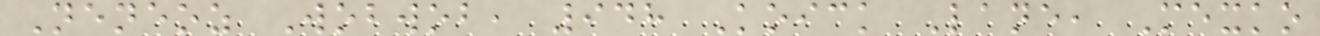Neneoz Wobwob, 948 Koick Lane, Mexko
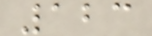123
